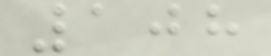108
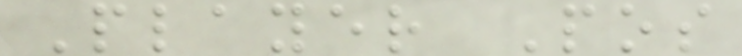Player Pos
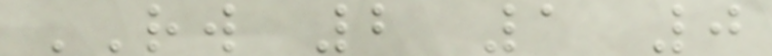RW 2 1 0
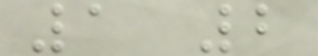1 2
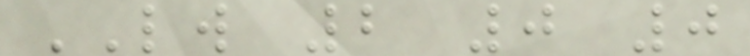LW 2 0 0
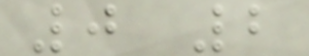0 2
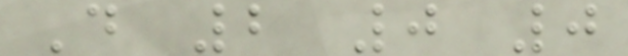D 2 0 0
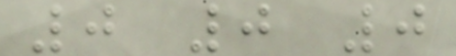0 0 0
